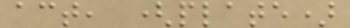act, (plate)
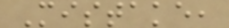Mistake,
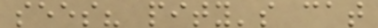sees? pity's cat
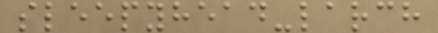sleepyhead-larch
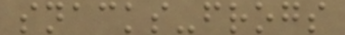snacks-frogs
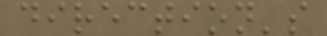direction's
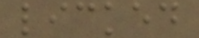licked
